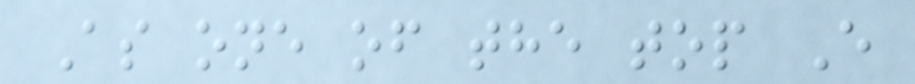As one of the top E
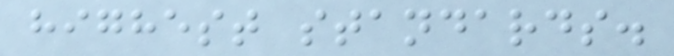highest standards.
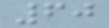60
